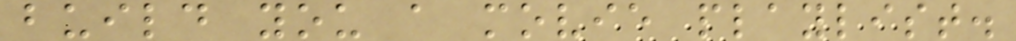build you a movie playlist.
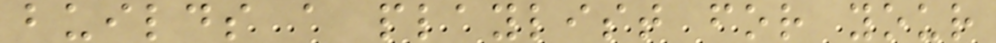builds a playlist for your
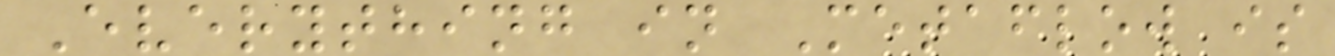Everything in Metaflow is
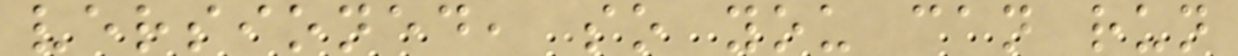versioned, so you can run
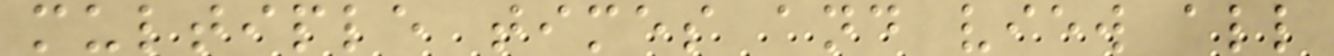multiple times and view all
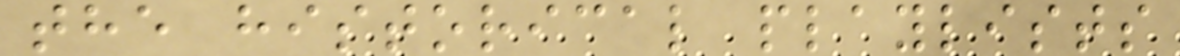the historical playlists
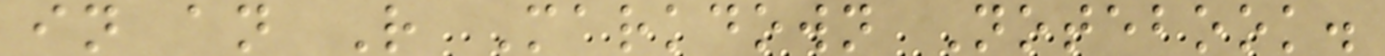in an R Markdown Notebook.
